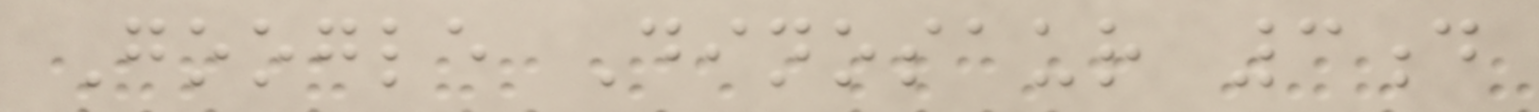Google Dinosaur 3d
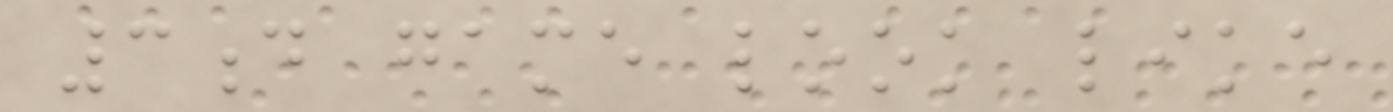3d game look like
